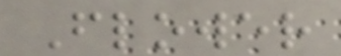Flower
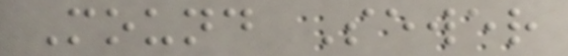Mound Sewer
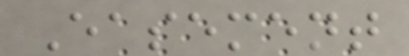Easement
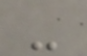-
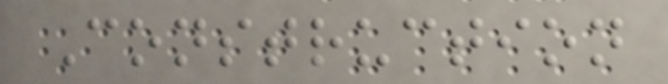Construction
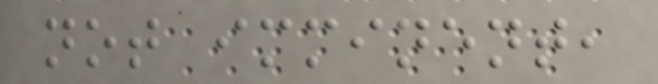not imminent,
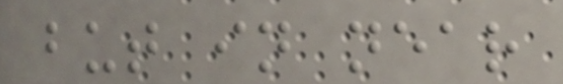but in near
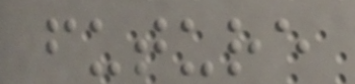future
